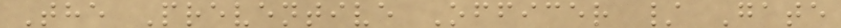The Preventive Officer / Gate
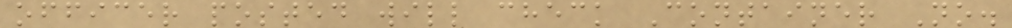officer posted will check Container No.
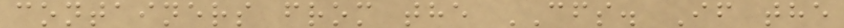containers from the CFS. If the
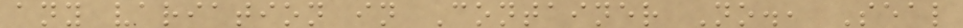any variation in Container No., Seal
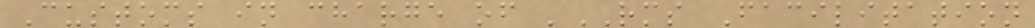Customs in charge of 'RMS Facilitation
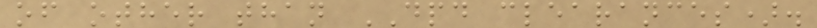of other than DPD clearances).
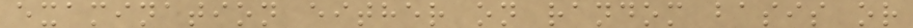examination either on random basis or
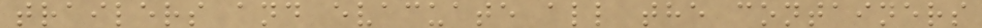trailers and evacuate all the containers
